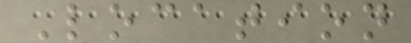Location
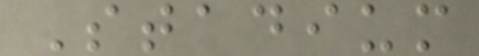Stadium
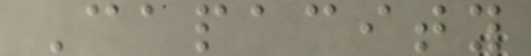Capacity
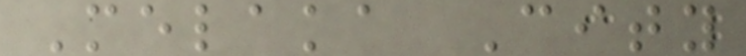Melaka City
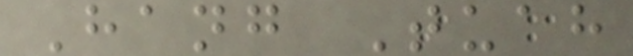Hang Tuah
